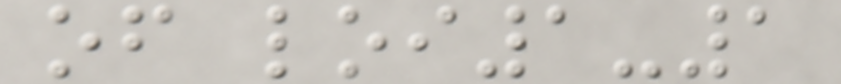of loi1-1
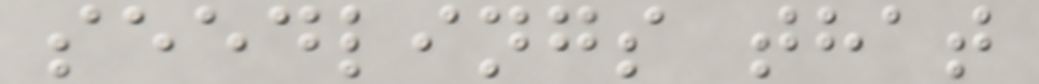seedlings that
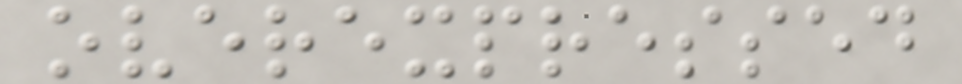overexpressed
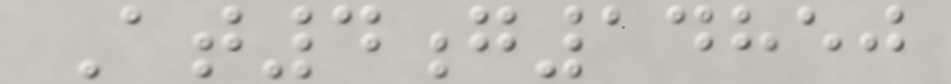At4g14850
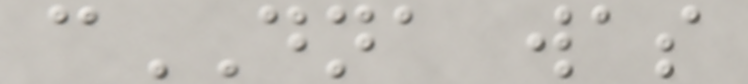cDNA was
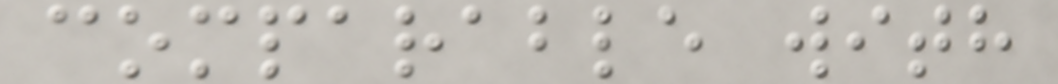comparable with
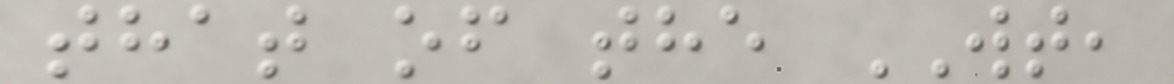that of the WT,
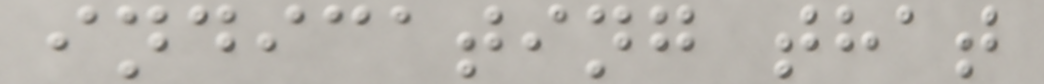indicating that
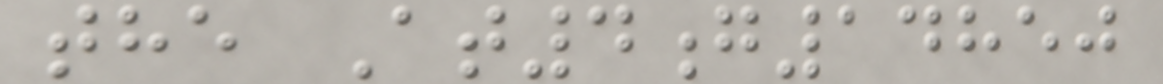the At4g14850
